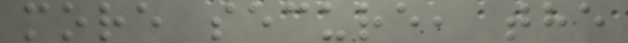more secure, the
